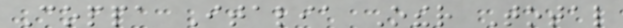Coppa Italia Other Total
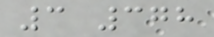3 378
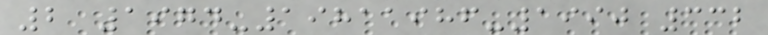2 1974-19811986-1990 332
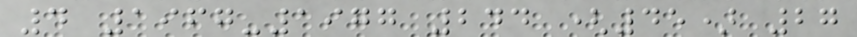4 1967-1977 244 (45) 27
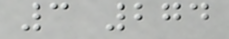3 274
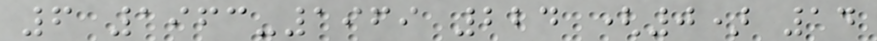6 1963-1969 224 (0) 14
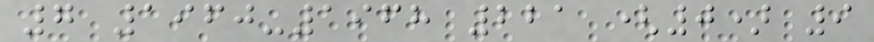7 1960-1968 221 (0) 9
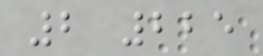2 225
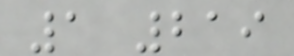1 219
